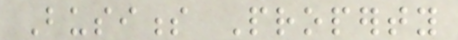Business Property
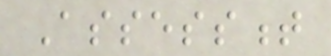Assessment
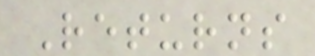Returns
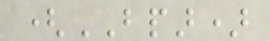(BPAR)
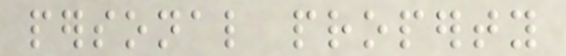personal property
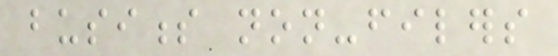business non-filers
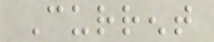Current
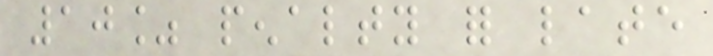10% penalty for late
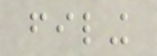filing
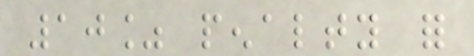10% penalty for
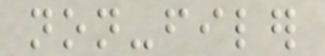non-filer
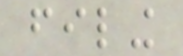filing
